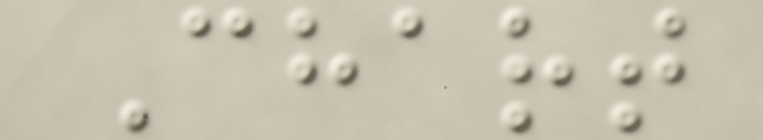Chart
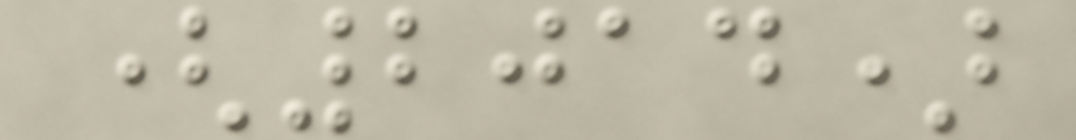(2014)
